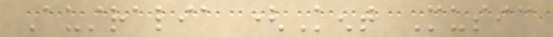Australia (Kent Music
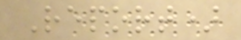Report)
